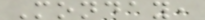Monday,
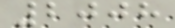2008
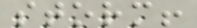storm!
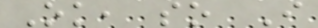Ok, so I
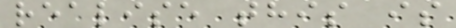realise this is
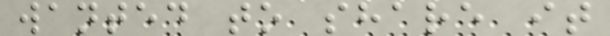wanted to share it
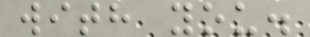with you.
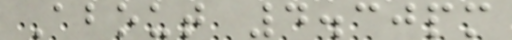About 4.30pm
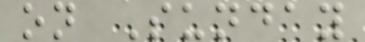on Sunday
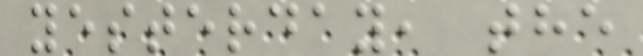yesterday, the
